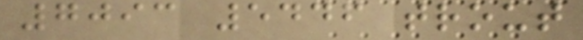7093 5446 trout
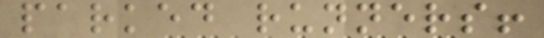parked runners!
